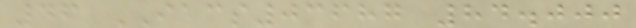46 IACS03687 84.000
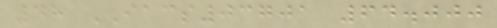48 IACS03701 64.000
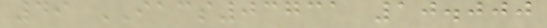49 IACS03731 10.000
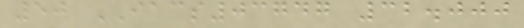50 IACS03747 32.000
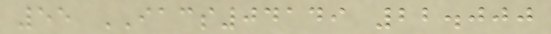55 IACS04149 22.000
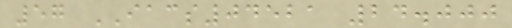57 IACS04521 24.000
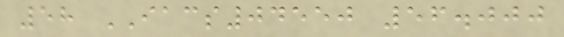58 IACS04550 56.000
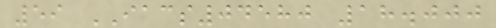59 IACS04580 18.000
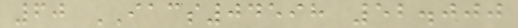60 IACS04598 52.000
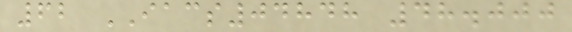62 IACS04848 48.000
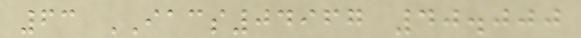63 IACS04967 40.000
